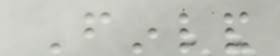Finland
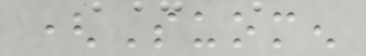(Suomen
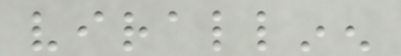virallinen
